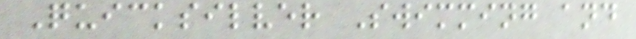Quicksilver Swimming and
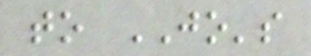to JO's
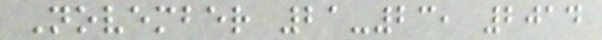November 21-23, 2014
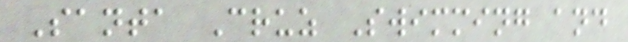Santa Cruz Swimming and
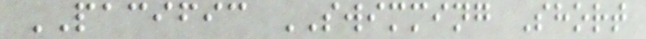PACIFIC SWIMMING Short
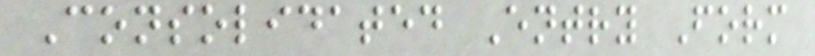Consolidated Entry Form
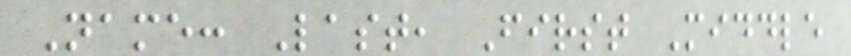Name: Last, First Middle
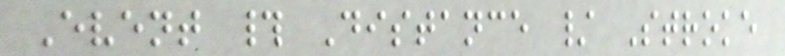Event # Distance / Stroke
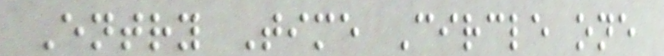Entry Time Circle one
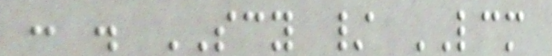: . SCY / LCM
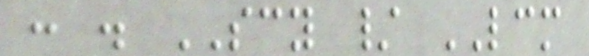: . SCY / LCM
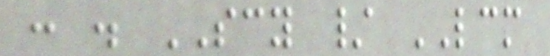: . SCY / LCM
